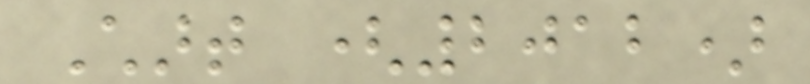Chart (2012)
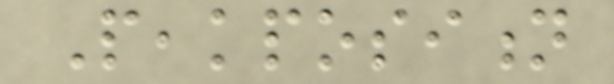Peakposition
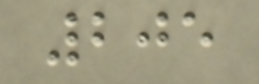205
